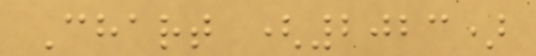Chart (2023)
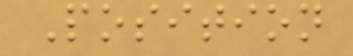Position
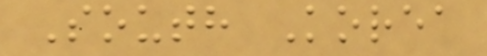South Korea
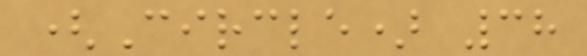(Circle) 38
